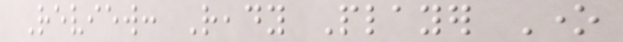Review: Ready Player One
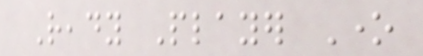Ready Player One
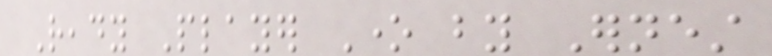Ready Player One by Ernest
